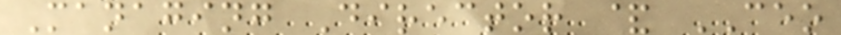Managing Director & CEO
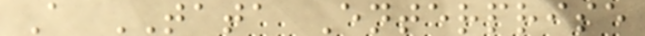A TATA Enterprise
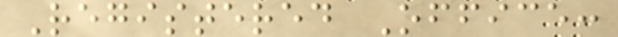Registered Office:
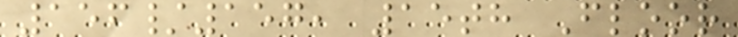156/157, 15th Floor
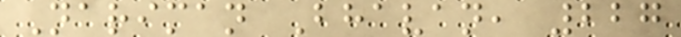Nariman Bhavan, 227
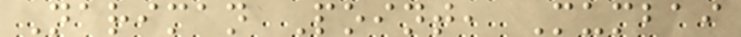Nariman Point, Mumbai
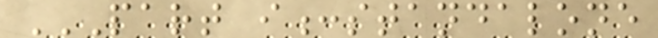PART I:STANDALONE
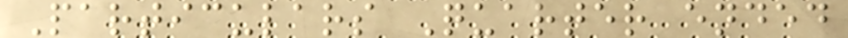Particulars Quarter ended
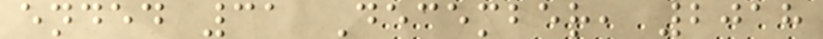ended 31 December, 2018
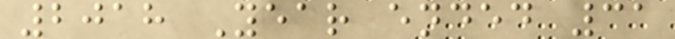2018 Year ended 31
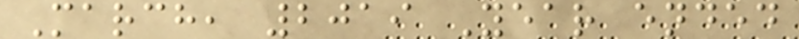March, 2019 Year ended
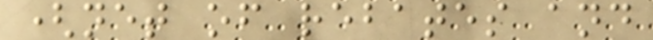(net of rebates and
